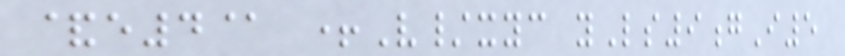&e4@ +V/xyc yLs9gI5
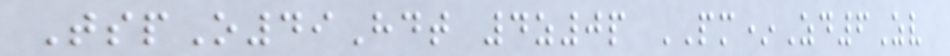TspO49Hdt 4z0p PM*Zd6Zv
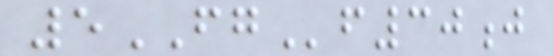5FGf30j
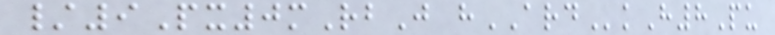/9Px0mRbJ hARDkH8Pu
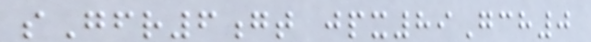sGfr6gt jpx89Gch0
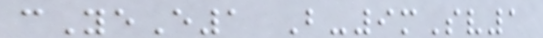cYeE1 B-9mSv1
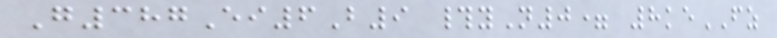G387Ei6B9 #yN0= 8keFZ
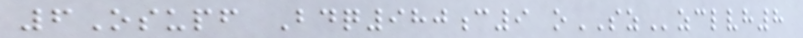6Osupf Bdq980c9 oSZzclvh8
